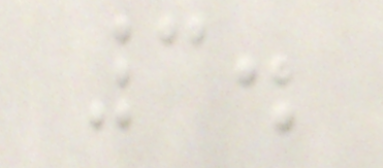3.
